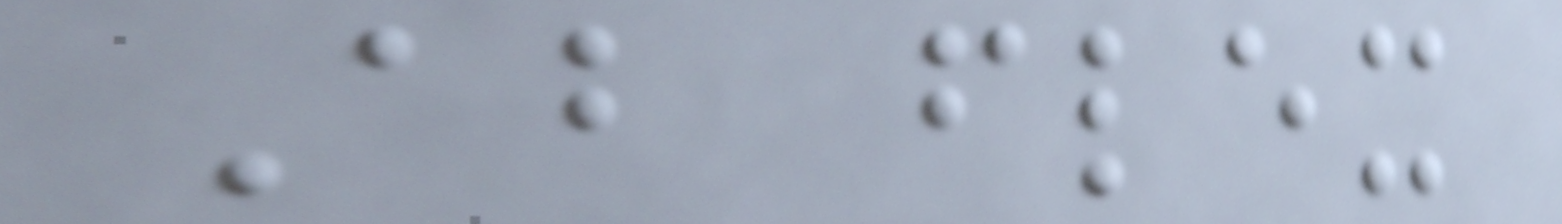About flex
